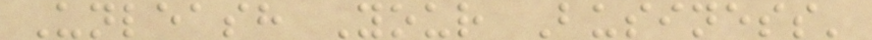Unleash Your Business'
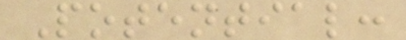Potential:
